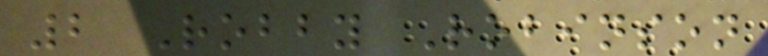2 Robby Robinson
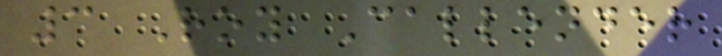3 Roy Callender
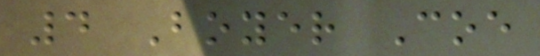4 Boyer Coe
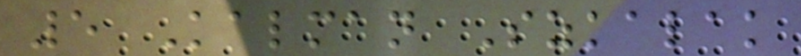5 Kalman Szkalak
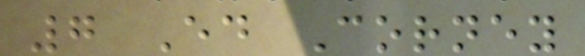7 Ed Corney
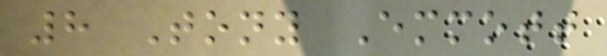8 Tony Emmott
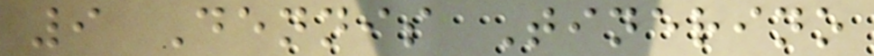9 Dennis Tinerino
